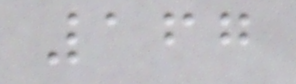167
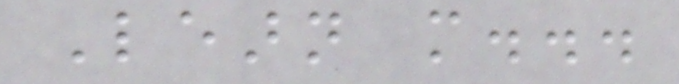Learn more...
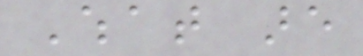What are
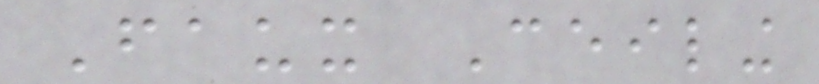Faux Ceiling
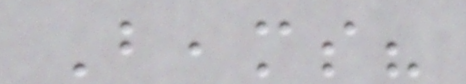Beams?
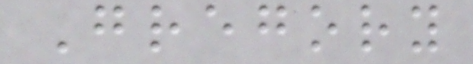Gregory
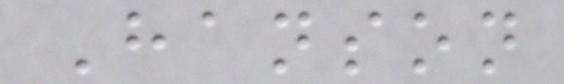Hanson
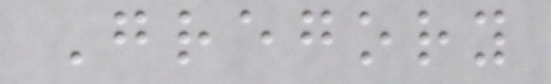Gregory
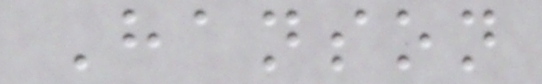Hanson
